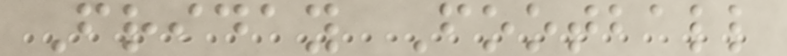Friday Football
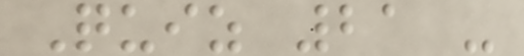Quiz 21 -
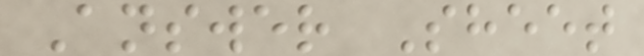Answer Sheet
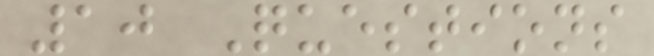10 Questions
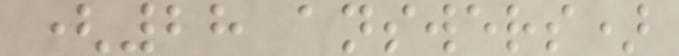(28 answers)
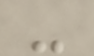-
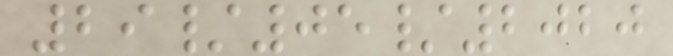29/05/2020
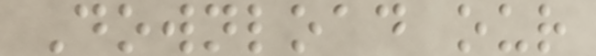Download our
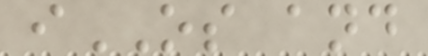iOS and
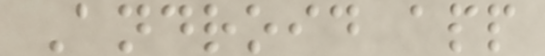Android app
